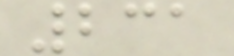231
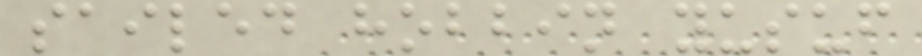sailed hobbin yusuf
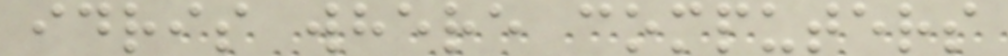idris where computers
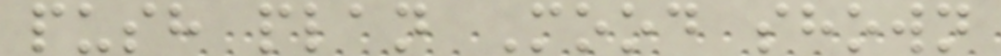push plan Mood shown
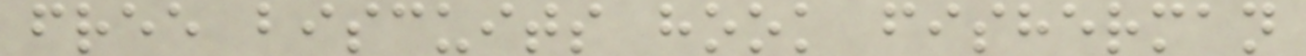free biscuits hook fisherman
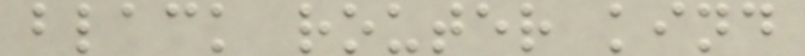black router kind
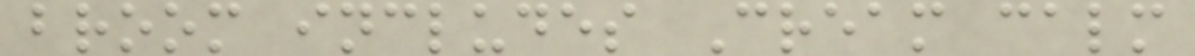broom includes Cream calm
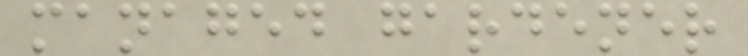managed gardener
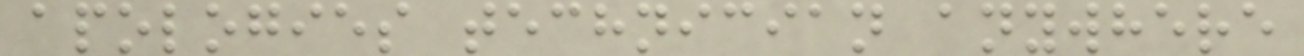apologies technician anywhere
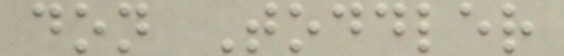don Toddler
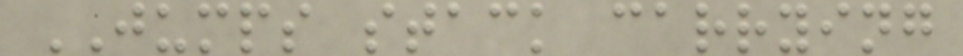JUMPS stack carrying
